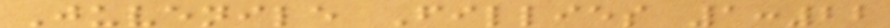Juvenile Fillies 1:22
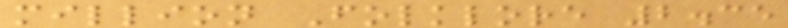million Folklore 2.35
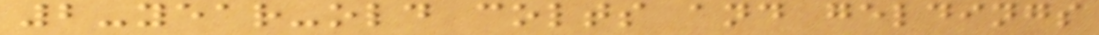2-year-old colts and geldings
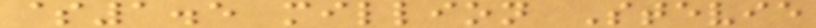$1.5 million Stevie
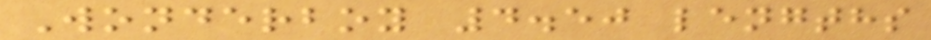Wonderboy 4.50 lengths
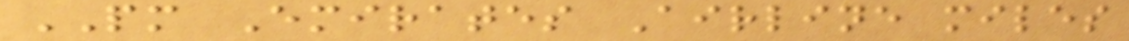PM Emirates Airline miles
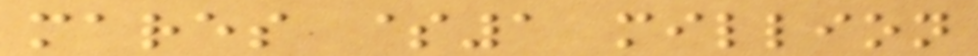mares $1 million
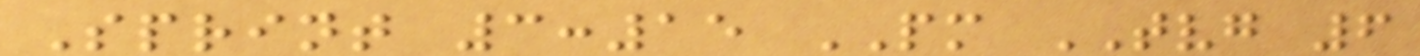Sprint 3:15 PM TVG 6
